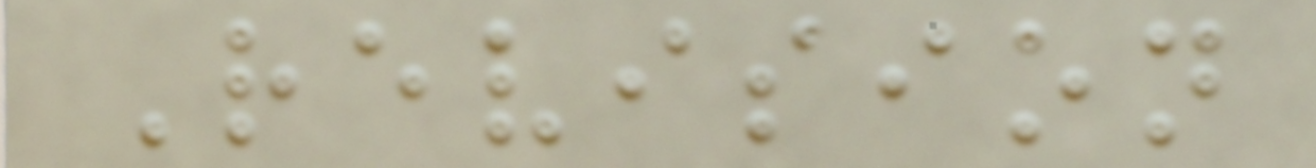Revision
